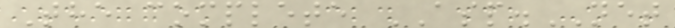The complete ASP.NET
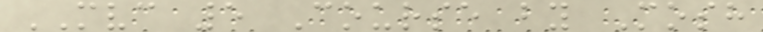MVC 5 Course by Mosh
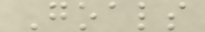Goals
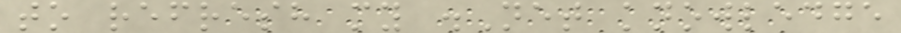to refresh my .Net knowledge
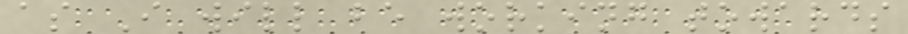as I will be working towards
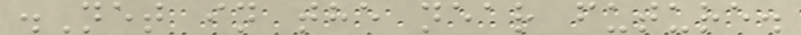.Net in the near future.
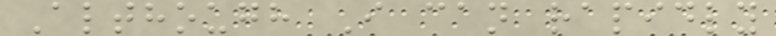Although I can rapidly
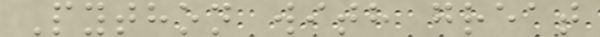Python with great
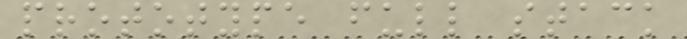prototype full stack
